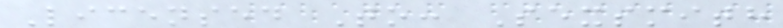Licensed To: Sexsmith
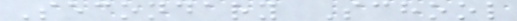Secondary School
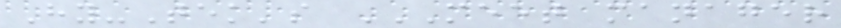Hy-Tek's MEET MANAGER
